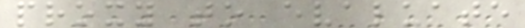proxy to evaluate
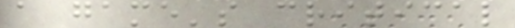a game's critical
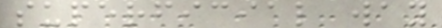superficial way
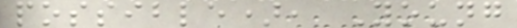possible), Young
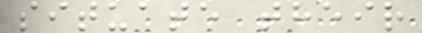situate their
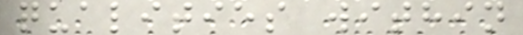qualities within
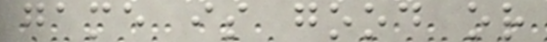game is good or
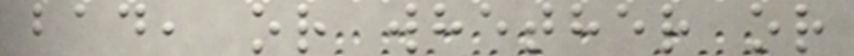bad, or whether or
